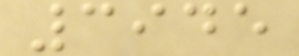3945
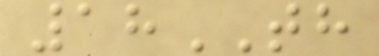18TH
